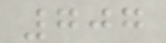707
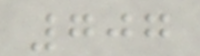707
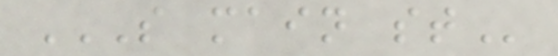S MAIN ST
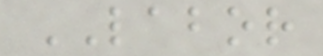LABOR
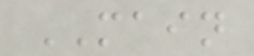MAIN
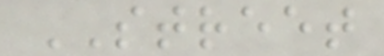STREET
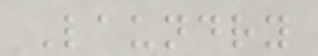Laundry
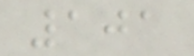101
